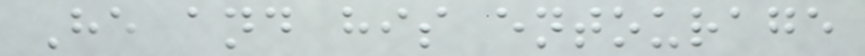He and his entourage
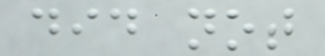did not
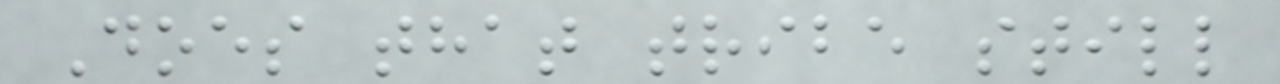Does that tribe still
